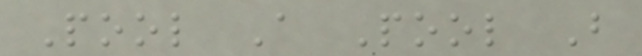Pool A Pool B
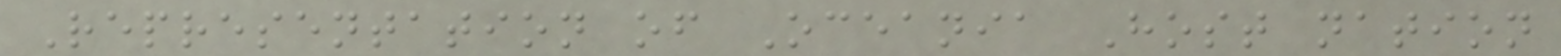Representation of Oceania Host nation
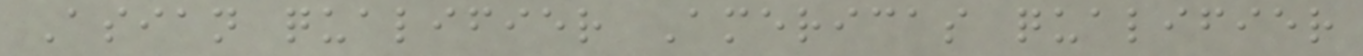Asian qualifier Americas qualifier
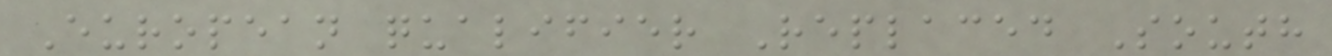European qualifier Replaced South
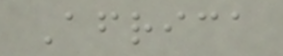Africa
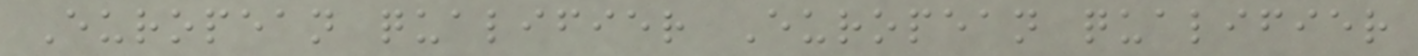European qualifier European qualifier
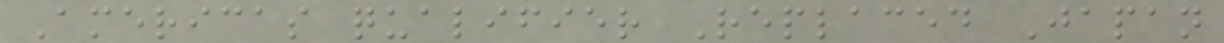Americas qualifier Replaced Japan
